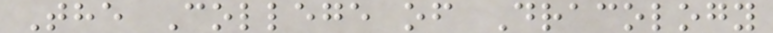The College of Dracology
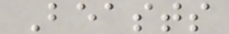Beasts
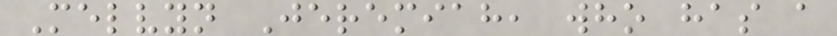Melvyn Jeremiah, who has a
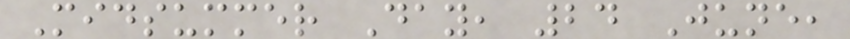Midsummer Day, 24 June,
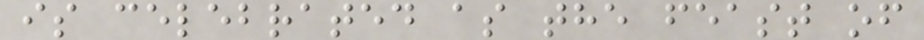is celebrated as the feast of
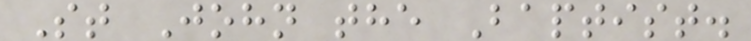St John the Baptist.
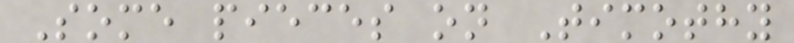Some pieces on Timothy
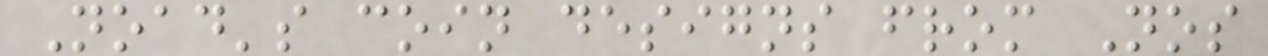Noad's coin designs from Nos
